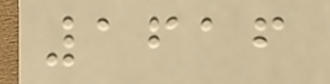1616
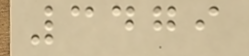3479
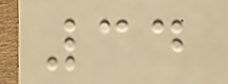34
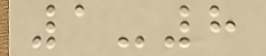1-8
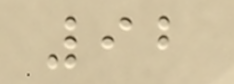92
